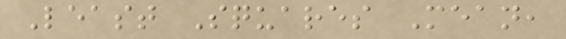Least Squares Mean,
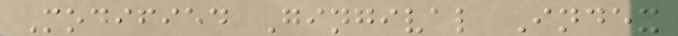Modified Gingival Index
